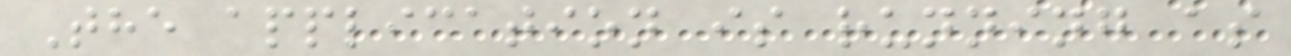The application is running as
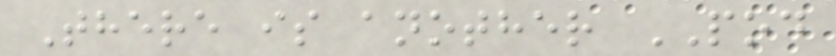There is another POD
